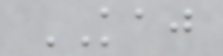KAJ
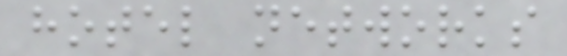hotel networks
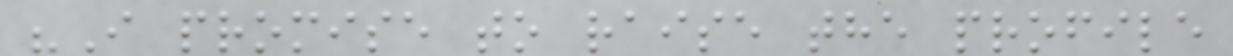"I promise to raise the profile
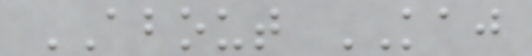ABOUT KAJ
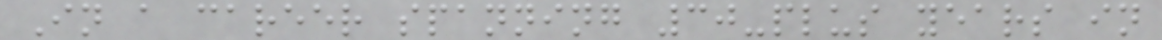In a career spanning 30-plus years in
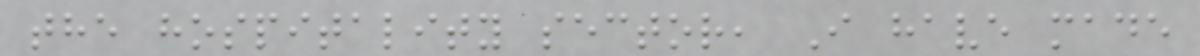the hospitality sector, I have made
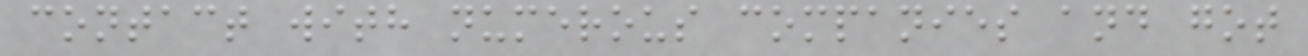contact with numerous companies and got
